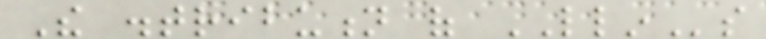The distribution of LLINs
